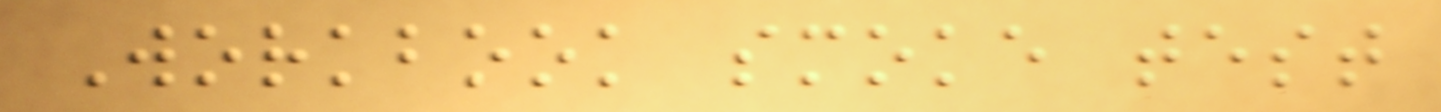Workbook smoke test
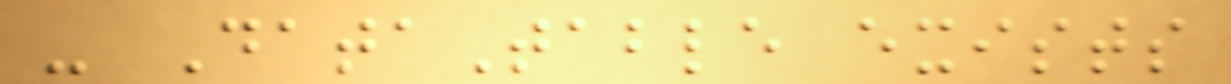- DataTable exists
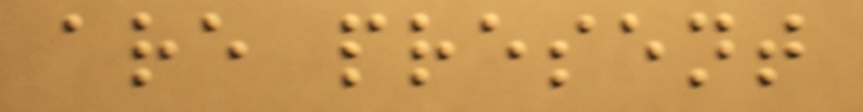are present
